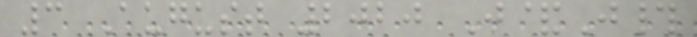3 August 2020 J&J#
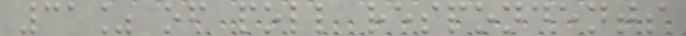31% of poll respondents
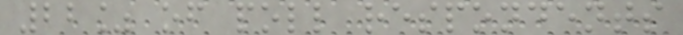22% of poll respondents
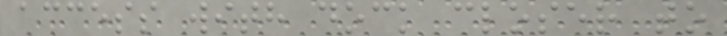access with dock closer to
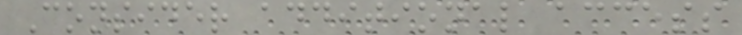Consider additional access
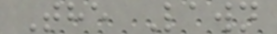The Lawn
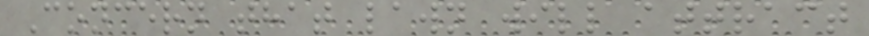Concern that lawn will attract
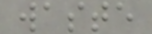waste
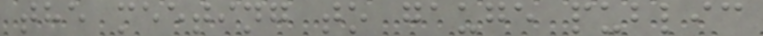the meeting to gauge public
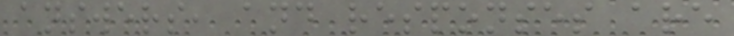answers, and responses are
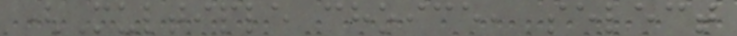(Multiple choice, select
